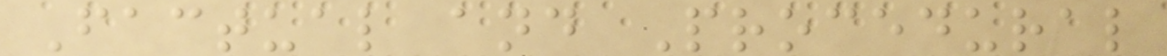Factual and Procedural
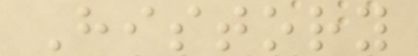History
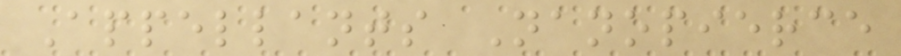Appellants Nanopierce
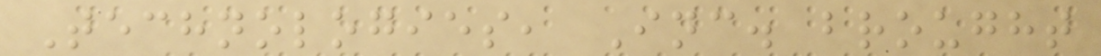Technologies, Inc. brought
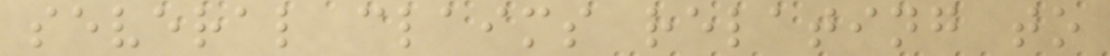several claims relating to
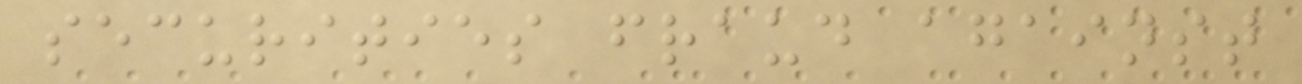securities fraud against
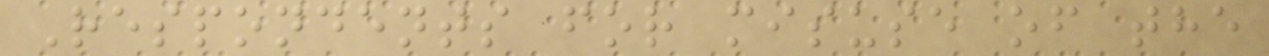Respondents for misuse of the
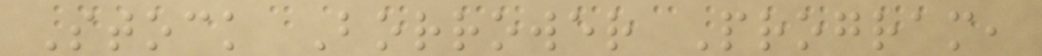Stock Borrower Program,
